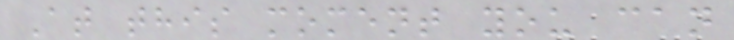At this moment you can
